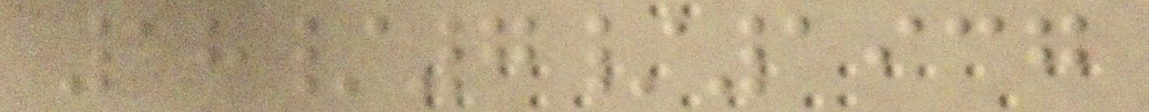18/7/1937
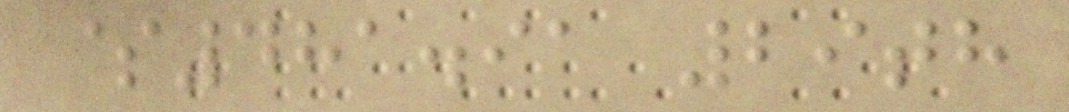$481.91 29th
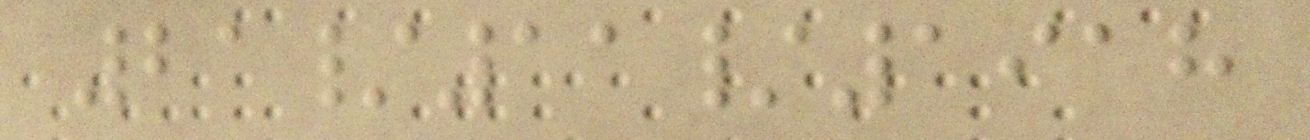21/11/1918
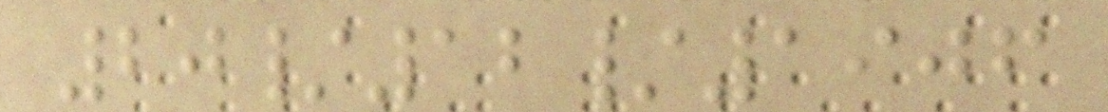20/12/1906
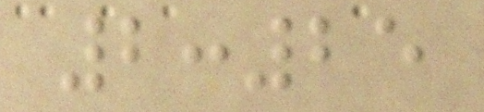2:25
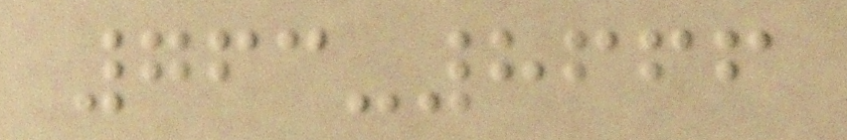763-8666
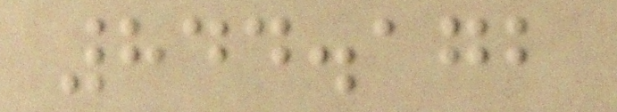844.172
